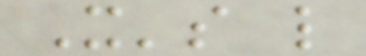It's like
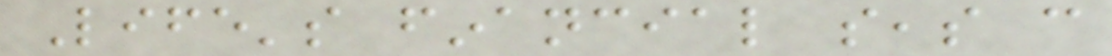Life's financial seas can
